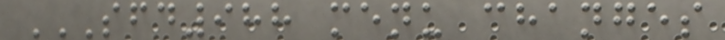SFD988 MENU CHANGES
